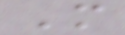M
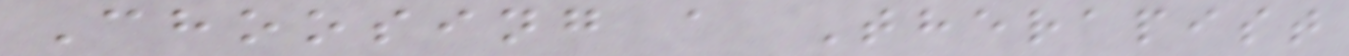Choosing a Therapist
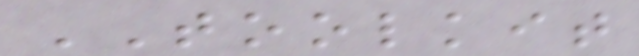TOOLKIT
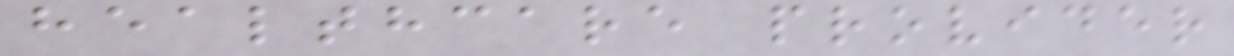healthcare provider
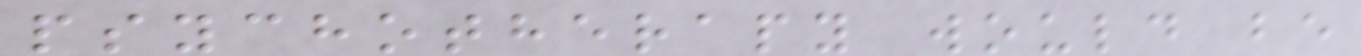psychotherapy would be
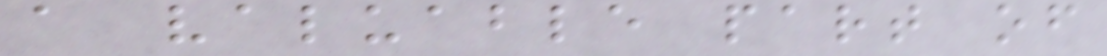a valuable part of
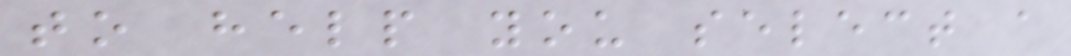to help you select a
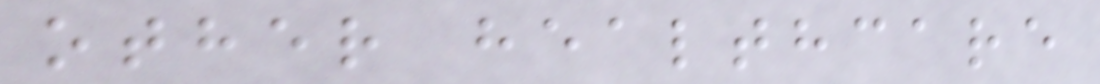other healthcare
